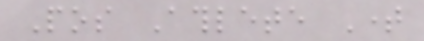Pos Athlete Time
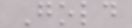Gold
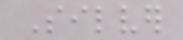Silver
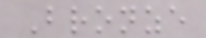Bronze
